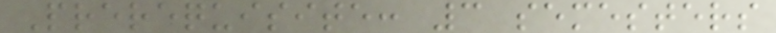Prerequisite: 3 semesters
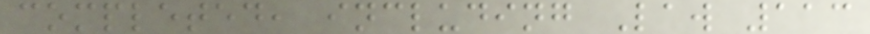completed, including Law 113
